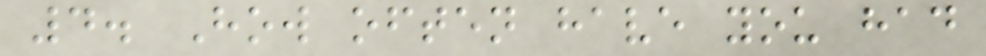4. How often have you had
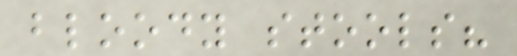bloody stools?
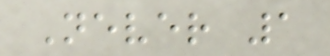Never 1
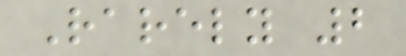Rarely 2
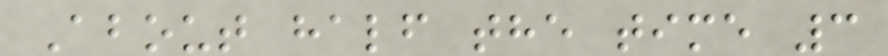About half the time 3
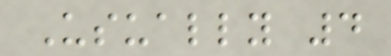Usually 4
